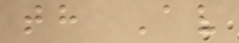th Av
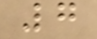7
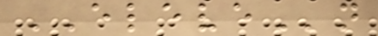ELEVEn
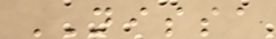NISSA
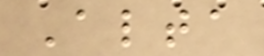Alta
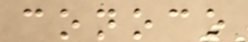conoco
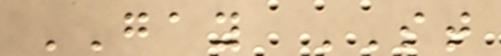GAY ST
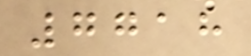7718
